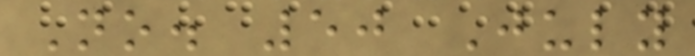No. 50 July
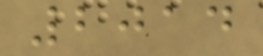2014
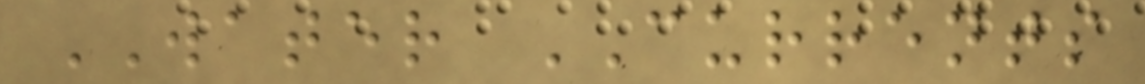WATER CURRENTS
